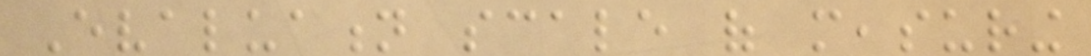Evaluation scale of measuring
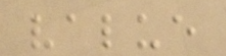value
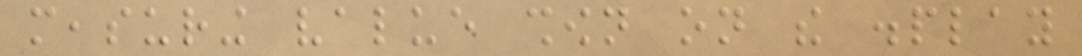measuring value shown on the display
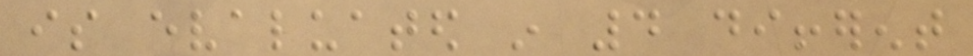is evaluated in 4 different
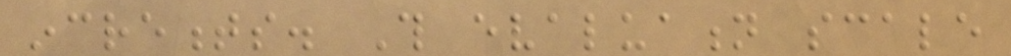increments. This evaluation scale
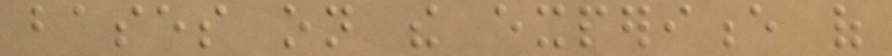bases on the experience of
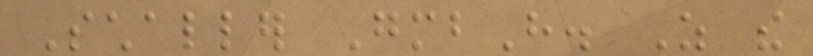Schaller GmbH. As the
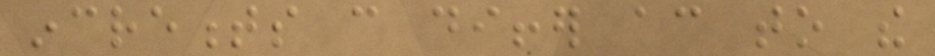increments can differ according to the
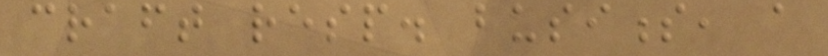craft resp. business, a
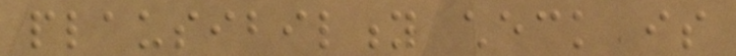plausibility check is
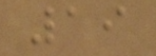19
